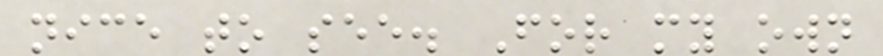nice to see. For my own
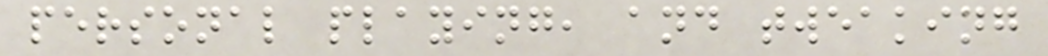personal playing, and tweaking
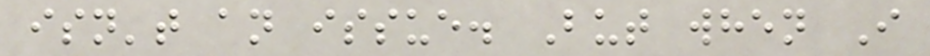isn't an issue. But when I
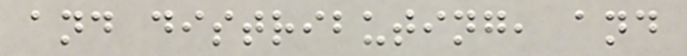and distributing, and
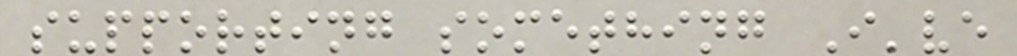supporting something I've
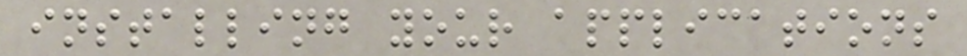installing your applications
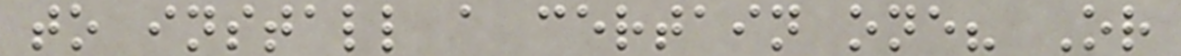to install a certain one? Or
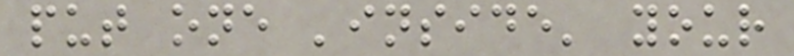put one 'inside' your
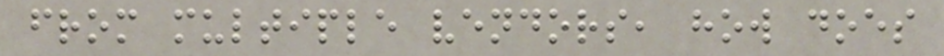from multiple vendors, how does
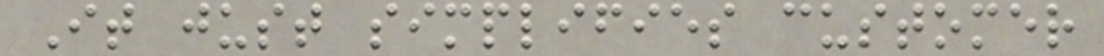It just simplifies customer
